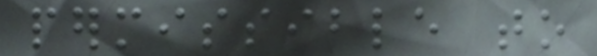permissible to
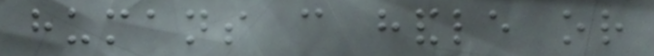humans can handle or
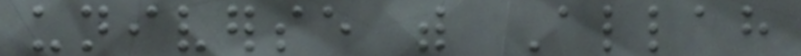universe with Allah
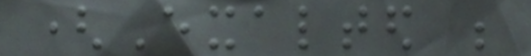(Exalted be
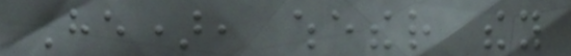He), whether they
